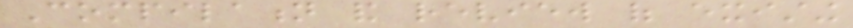Compilation and review of existing
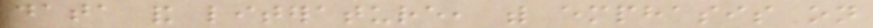data and literature, with emphasis on
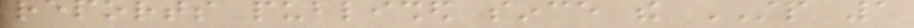reports published since the STP 1
